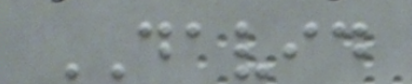DAVID
